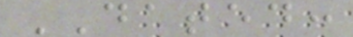DATED:
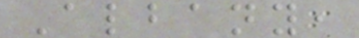Albany,
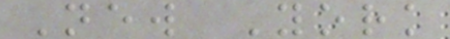New York
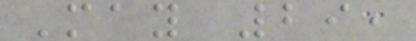May 29,
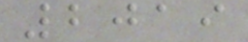2019
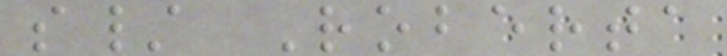s/ Roberta
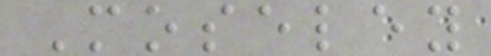Moseley
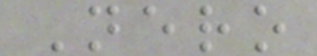Nero
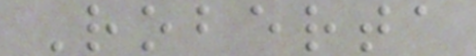Roberta
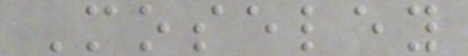Moseley
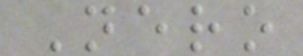Nero
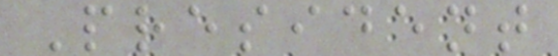President
